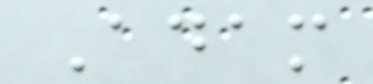Adam
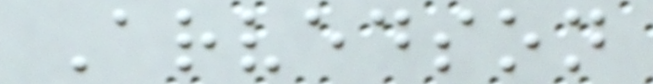Arvedson
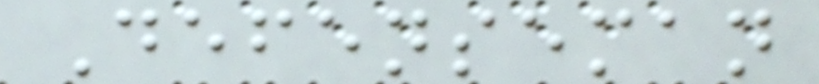Defenseman
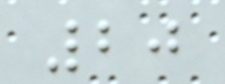20
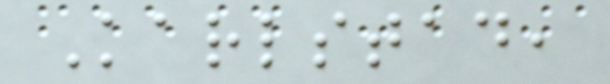Karlstad,
